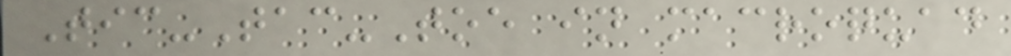Tic-Tac-Toe in macroquad
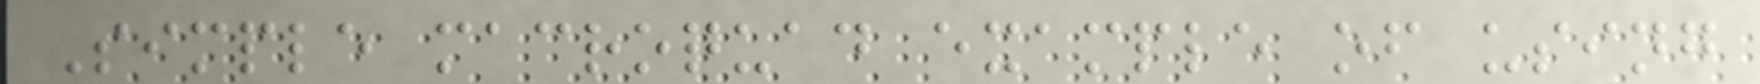Simple macroquad example of using
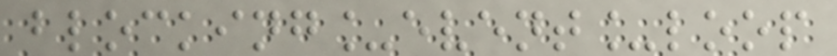blocking_event_loop
